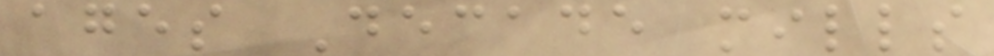ages Decade mills
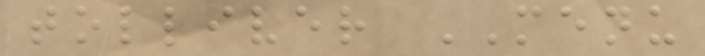tolliver MENU
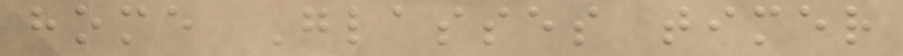home Glasses timer
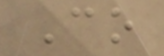Co
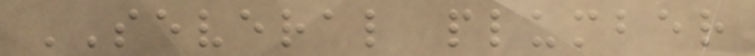SEVERAL plumber
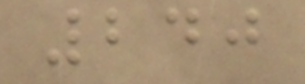240
